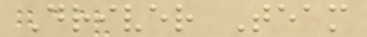Driver Team
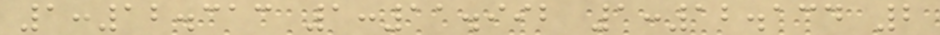1:12.313 1:11.992 1:12.134 2
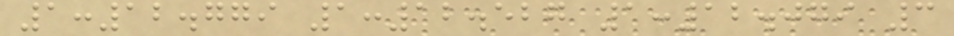1:12.779 1:12.527 1:12.079 3
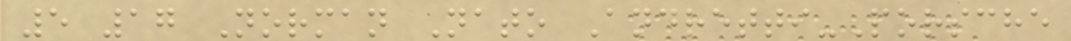5 17 Norman Nato Andretti-Porsche
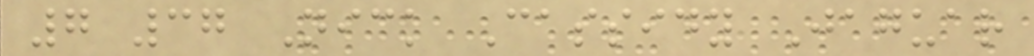7 37 Nick Cassidy Jaguar
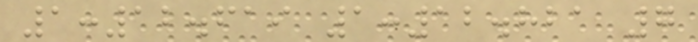1:12.619 1:12.821 7
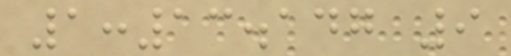1:13.147 9
